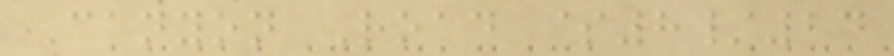Canyon Road $8/24
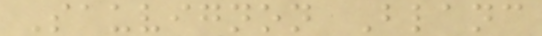Sauvignon Blanc
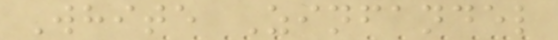White Zinfandel
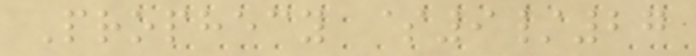Prophecy $9/27
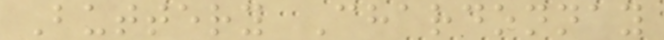Buttery Chardonnay
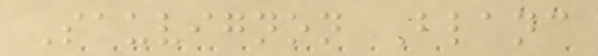Sauvignon Blanc
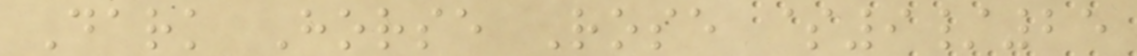Dark Horse Rose $9/25
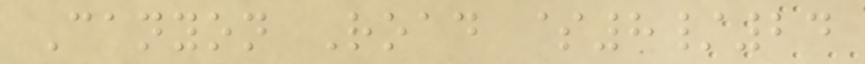Canyon Road $8/24
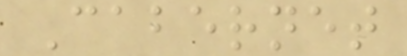Cabernet
